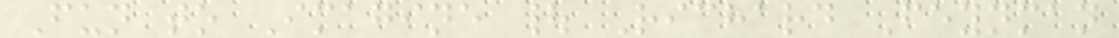Fun to Imagine | Richard Feynman
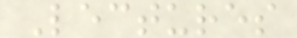Lectures
